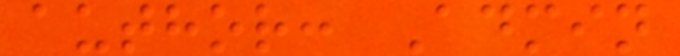author: Admin
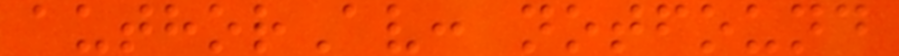authorAv: notfound
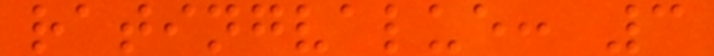ratingvalue: 3
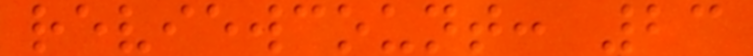reviewcount: 23
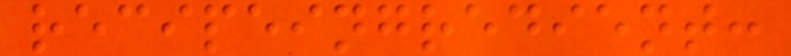recipeingredient:
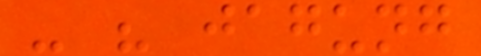- " jagung
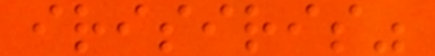irisiris"
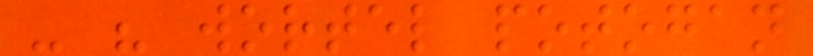- " wortel potogan
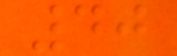40
